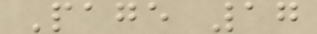Page 17
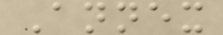Annex
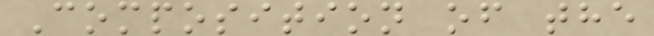Composition of the
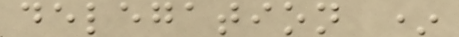delegation *
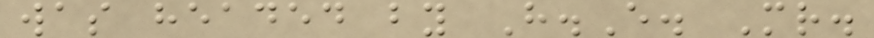was headed by H.E. Mr.
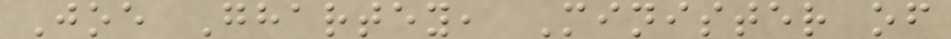Joe Ghartey, Minister of
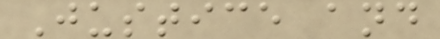Justice and
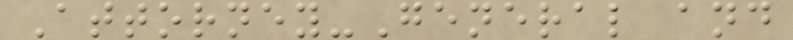Attorney-General and
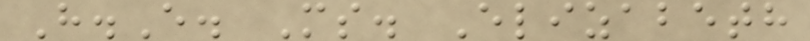H.E. Ms. Elizabeth
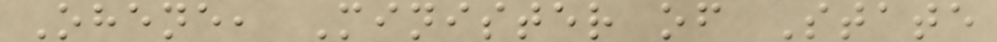Ohene, Minister of State
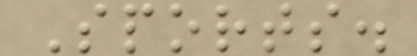Sports.
